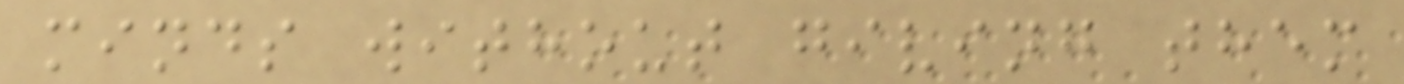minds without giving them
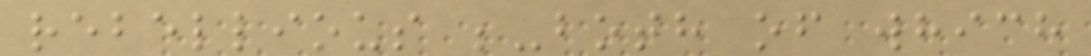rebellious ;-both of which
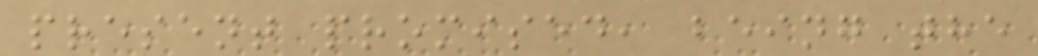present promised, being the
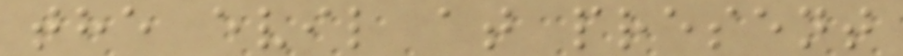the evil at present
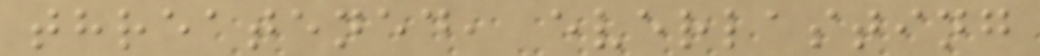threatened, everlasting
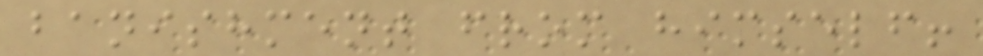banishment from himself!
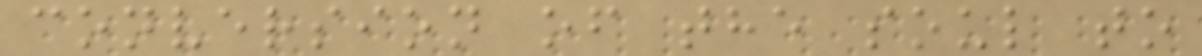conversion of the soul to
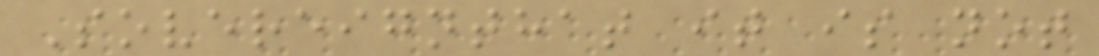Sovereignthat it is not
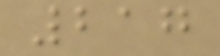217
